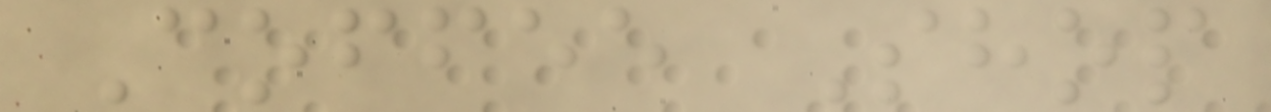Coffee Shop
